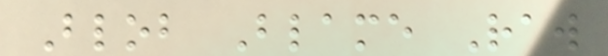Blob Blame Raw
